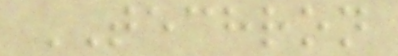TECHRON
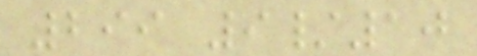299 9/10
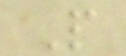P
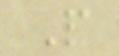P
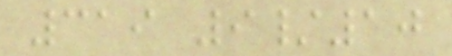319 9/10
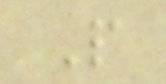P
